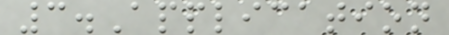3.Application
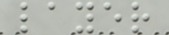layer
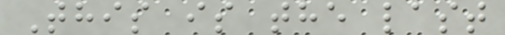This is the last
